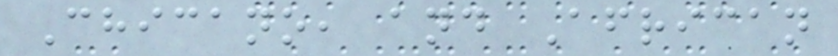Chicano, and African
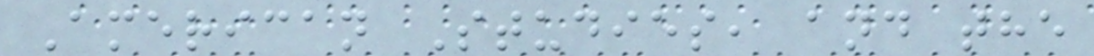American Studies, and the
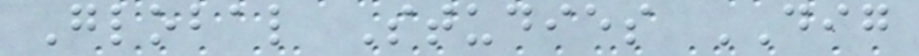Global Studies DIG
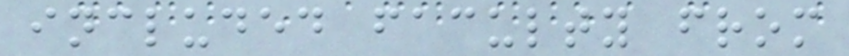included faculty from
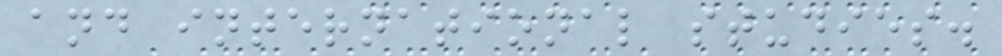and international studies.
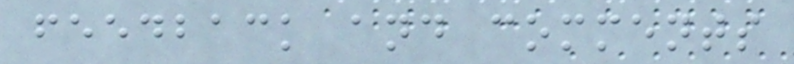feedback and comments
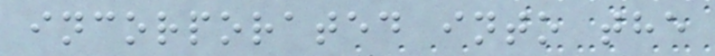incorporated into the
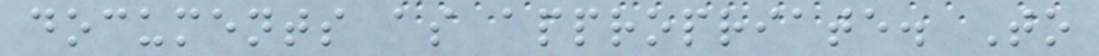documents as appropriate. To
